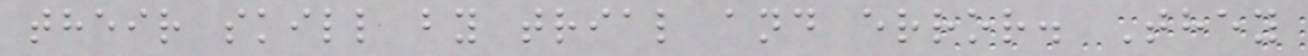their skill by trial and error. They
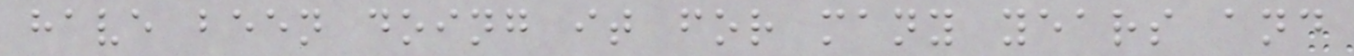have been doing it for many years and
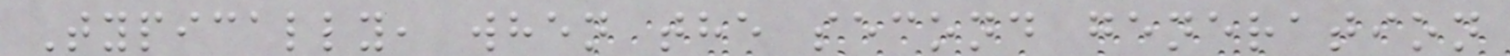Typically, when the second generation
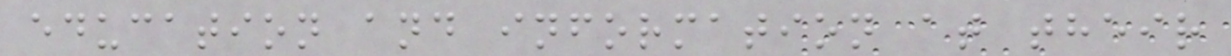education and information at their
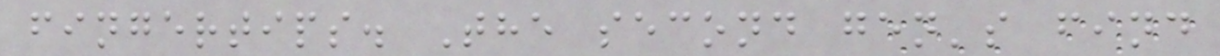fingertips. The second gen's find
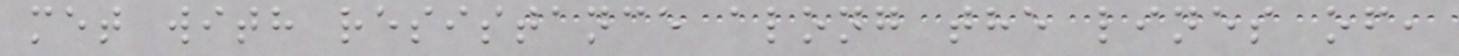met with resistance along the lines of,
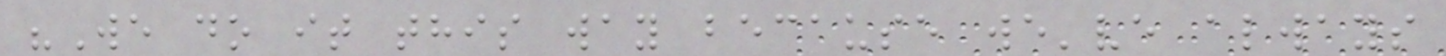"We do it this way because we've always
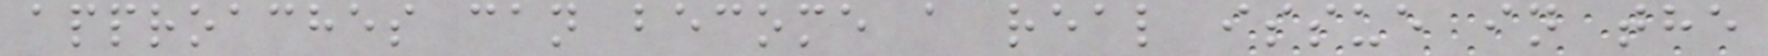approaches can become a real issue in the
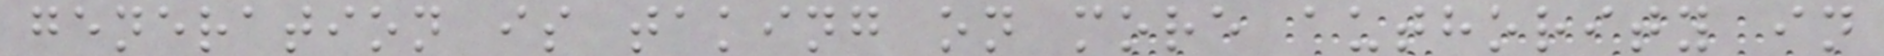generation is taking on more authority in
